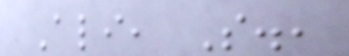Ali, S.,
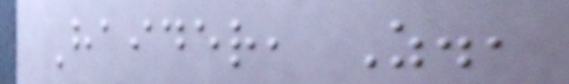Haider, Z.,
